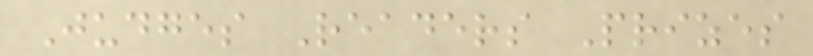Judges Readers Prizes
